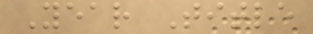Year Title
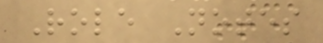Role Notes
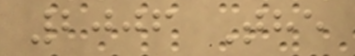2006 The
